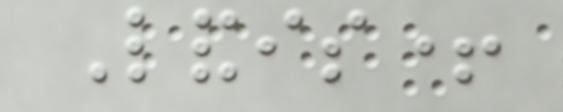Landis+
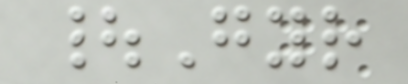|Gyr
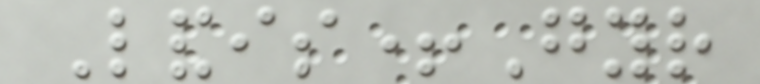Landis+Gyr
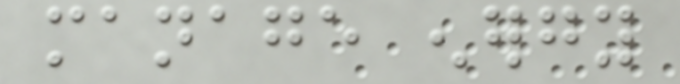manage energy
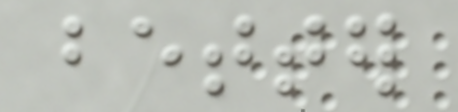better
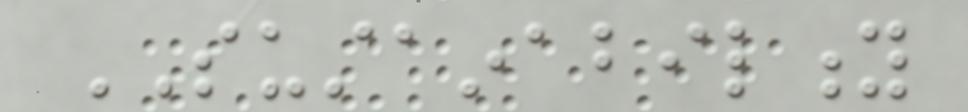SUSTAINABILITY
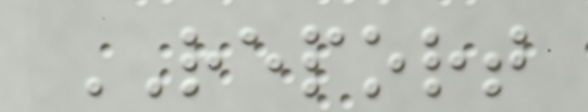REPORT
